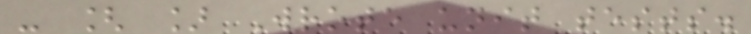- [ ] Wrote unit tests.
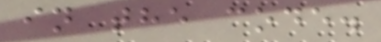in the code.
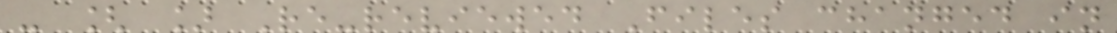- [ ] Re-reviewed Files changed in
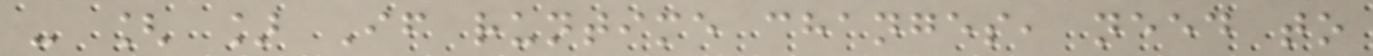- [ ] If runtime changes, need to
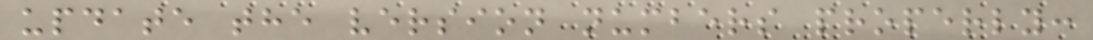update the version numbers properly:
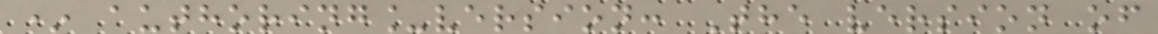* authoring_version: The version of
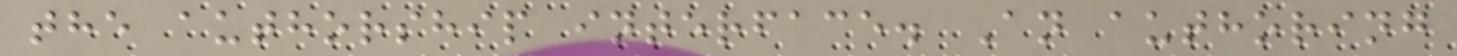the authorship interface. An authoring
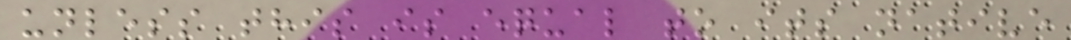unless this is equal to its native
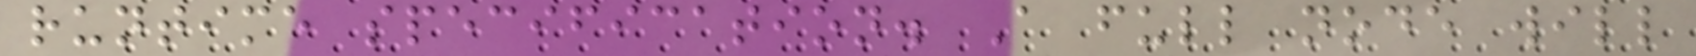runtime specification. A full node will
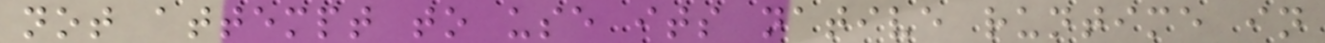not attempt to use its native runtime in
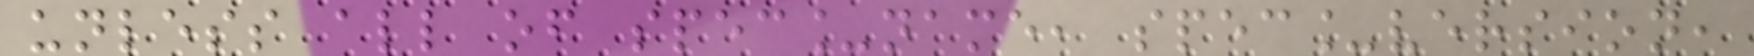unless all of spec_name, spec_version,
